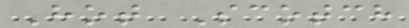Hot Scotch
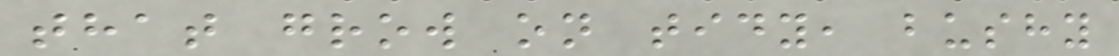that grow on tidy, bushy
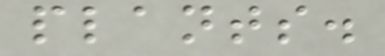plants.
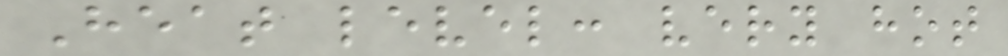Heat level: very hot
